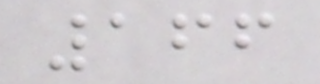166
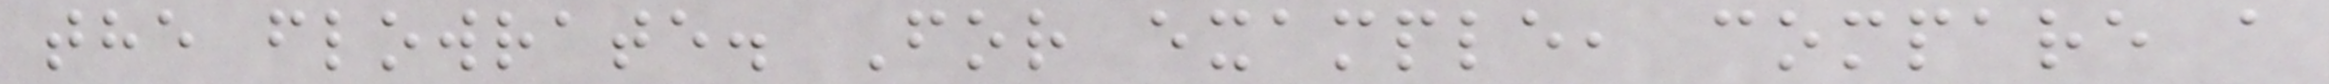the flowrate. For example, compare a
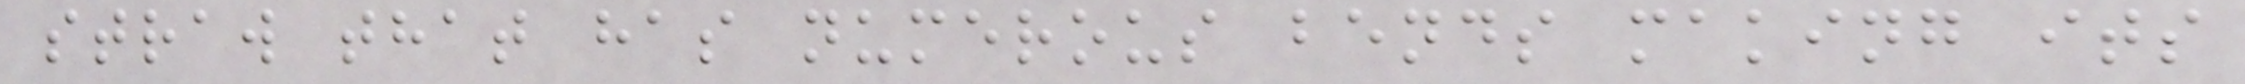straw that has numerous bends making its
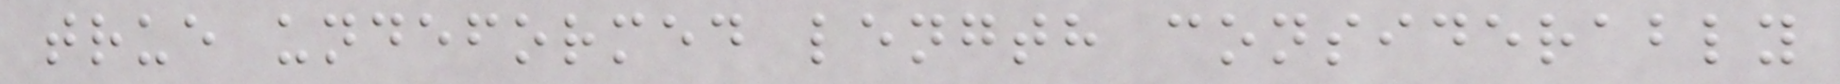true undeformed length considerably
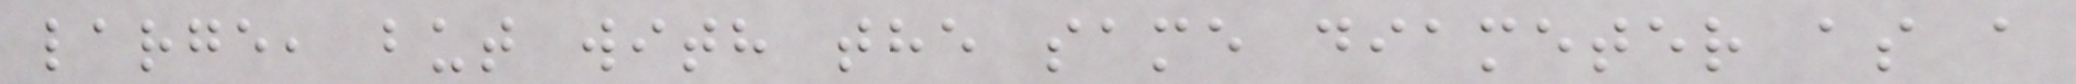large, but with the same diameter as a
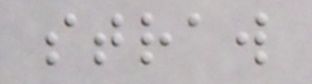straw
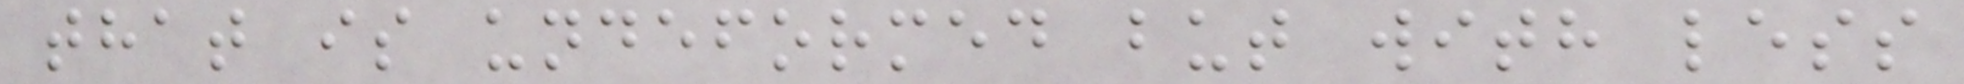that is undeformed but with less
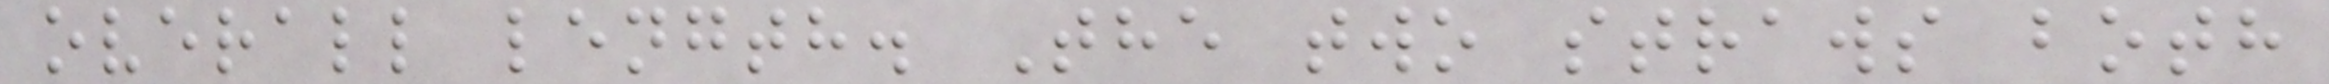overall length. The two straws both
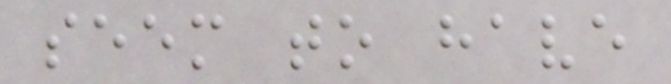seem to have
